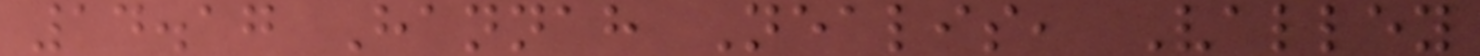14.17 Hannah Nealis, Valley
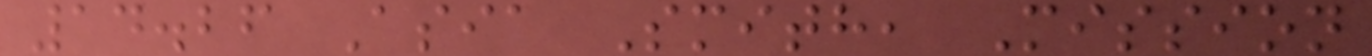14.26 Asia Smith, Mission
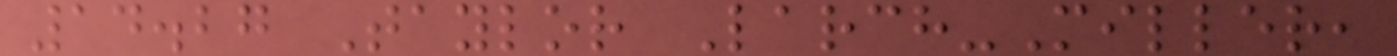14.27 Taylor Larch-Miller,
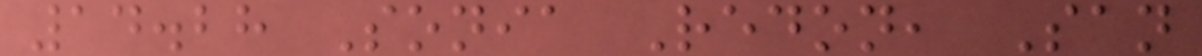14.28 Sonia Redon, San
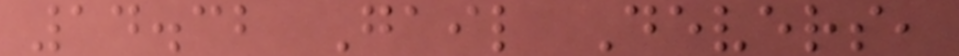14.32 Gail Devers,
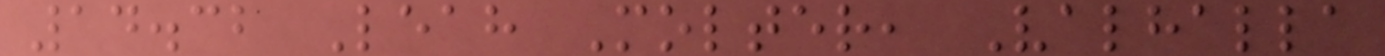14.32 Leah Molter, Valhalla
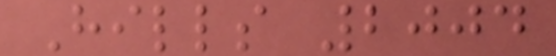Hills 2004
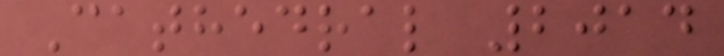Cathedral 2014
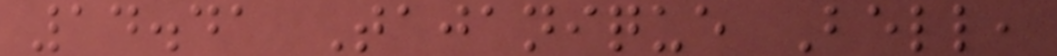14.41 Tajanique Bell,
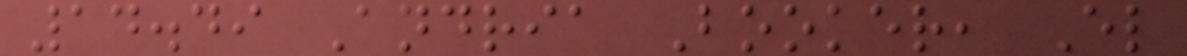14.49 Andria Booker, El
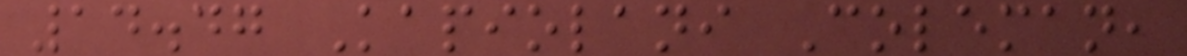14.47 Kapiolani Coleman,
